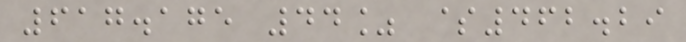617.175 44% $462.29
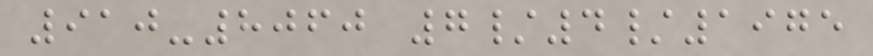910-8060 7/4/1975
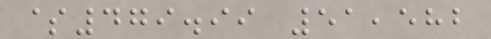$479.99 51,582
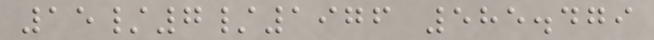15/7/1976 585.479
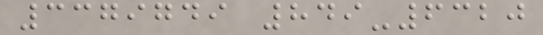3379749 849-6320
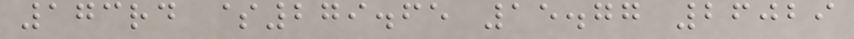173rd $279.65 15.77 26029
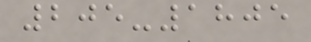205-1805
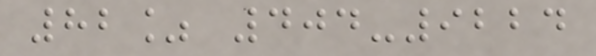82% 404-9224
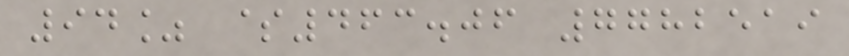94% $463.06 7782519
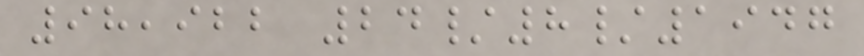98,922 24/8/1947
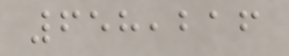658,216
